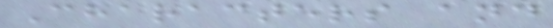Characters and
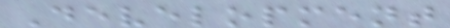Development
